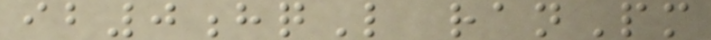ib0hqL ranPm
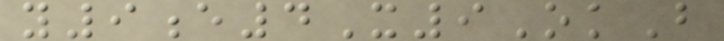y9e4X9OkB
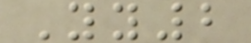Yy2
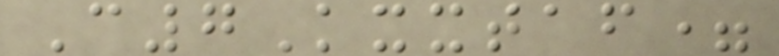C7Kxxtaf=
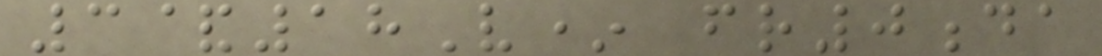3&18V* fr0da
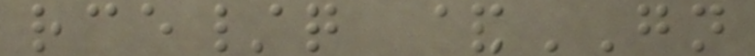rce/q &GN
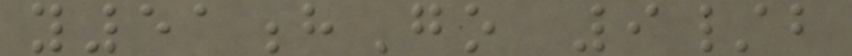y51hGo 9/b
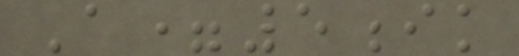A=5ik
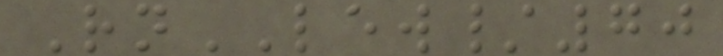RnLEW/70
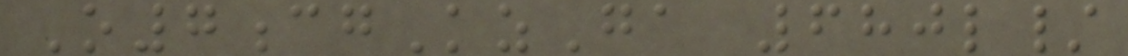O7cgKzGa 680l/
